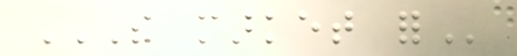THE MARKET FOR
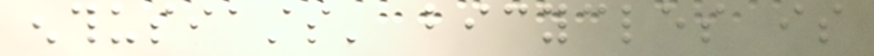enthusiasts' bicycles is
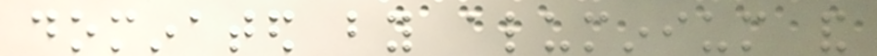dominated by aluminium and
